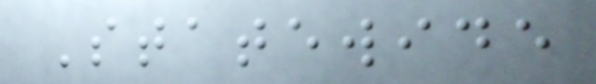Statewide
